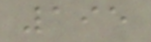195
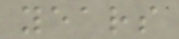years
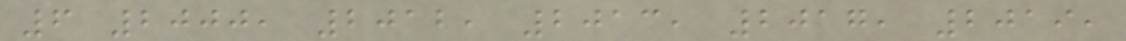6 2000, 2012, 2013, 2017, 2019,
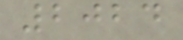2024
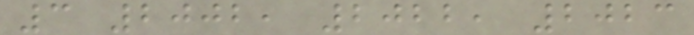3 2002, 2022, 2023
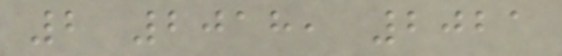2 2018, 2021
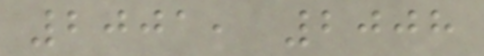2001, 2008
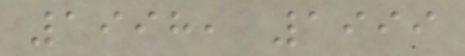1998, 1999
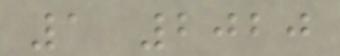1 2020
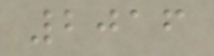2016
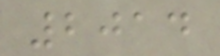2014
